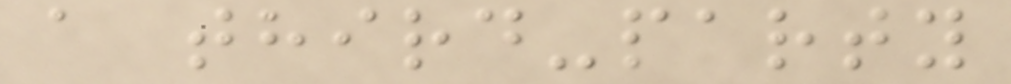a third-party
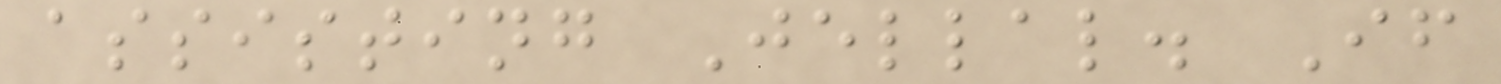assisting Jellal. If
